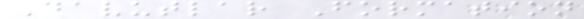Davutlar Formation
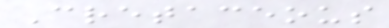Cretaceous
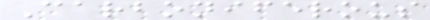Carboniferous
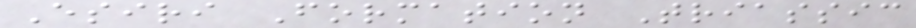Esiri Formation Triassic
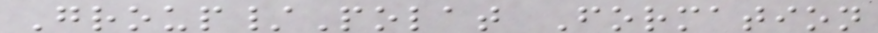Group/Polat Formation
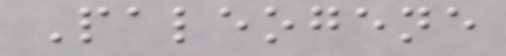Paleogene
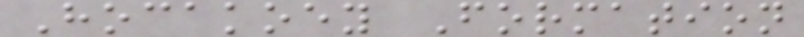Hocakoey Formation
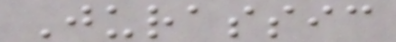Jurassic
